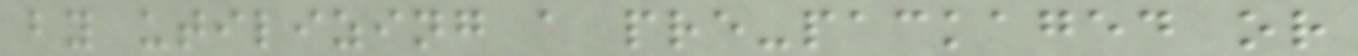by utilizing a pre-packaged or
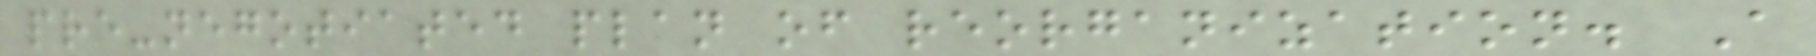pre-negotiated plan of reorganization. A
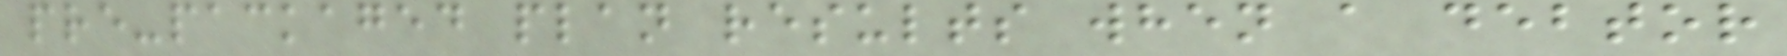pre-packaged plan results when a debtor
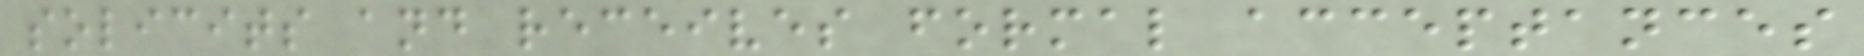solicits and receives formal acceptances
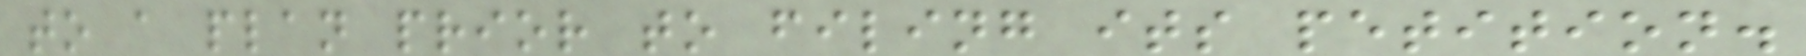to a plan prior to filing its petition.
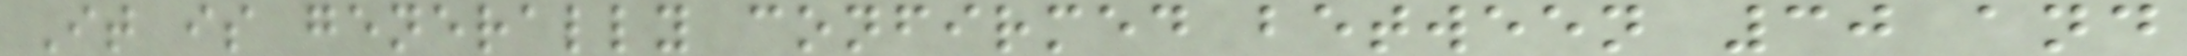It is generally confirmed between 30 and
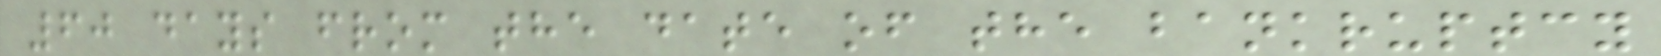60 days from the date of the bankruptcy
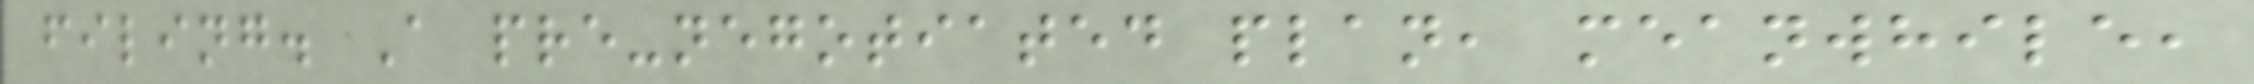filing. A pre-negotiated plan, meanwhile,
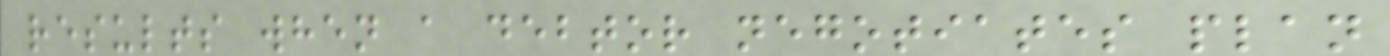results when a debtor negotiates plan
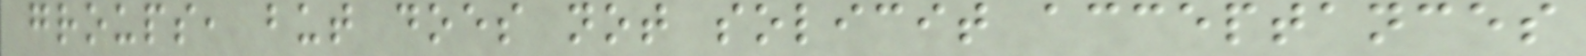groups, but does not solicit acceptances
